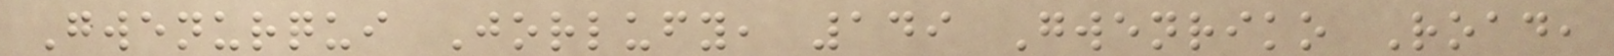Gwenurqui Jorlufy, 149 Gwenriko Road,
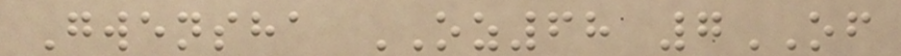Gwensha OZ68 7OF
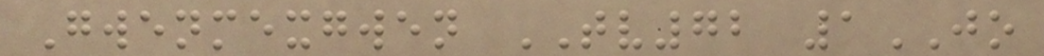Gwenmexgwen TV72 1JO
